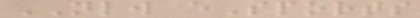NLW eSports
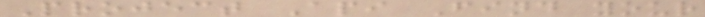Project Api Find your
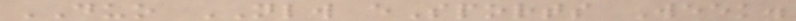DUO NLW eSports Week.
